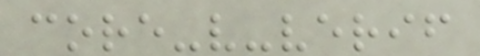core-v-verif
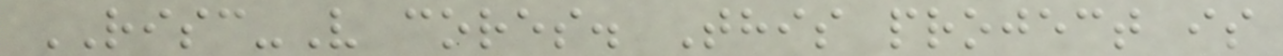RISC-V cores. This project is
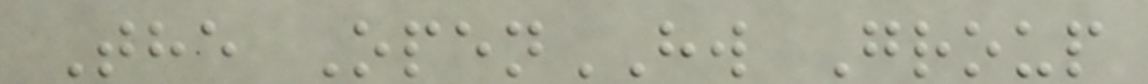The OpenHW Group
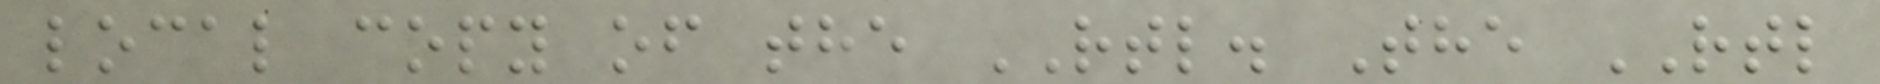local copy of the RTL. The RTL
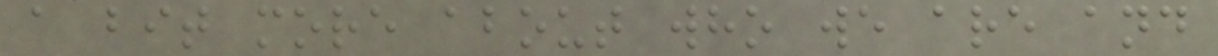a bit more about who we are and
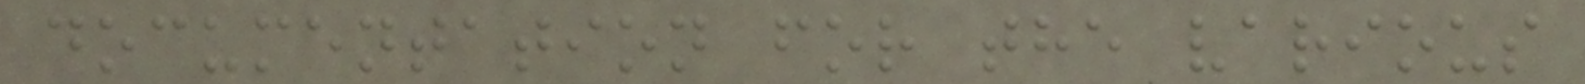documentation for the various
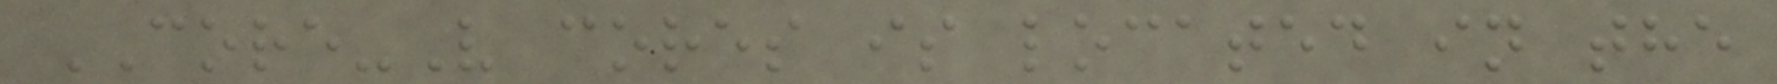CORE-V cores is located in the
